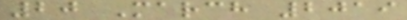20 March 2019
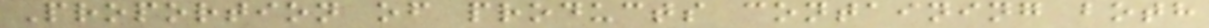Proportion of products containing both
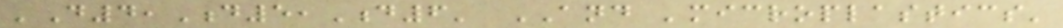'D4,D5,D6' AND 'microplastics'
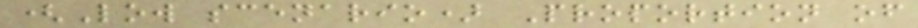(Low scenario) Proportion of
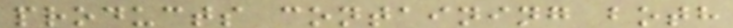products containing both
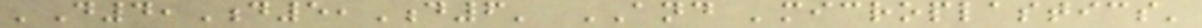'D4,D5,D6' AND 'microplastics'
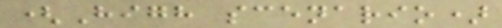(High scenario)
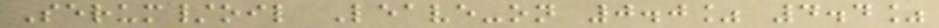Serum/oil Leave-on 0.0% 4.4%
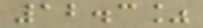12.3%
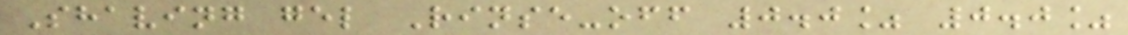Shaving gel Rinse-off 0.0% 0.0%
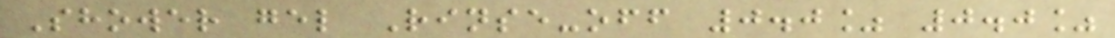Shower gel Rinse-off 0.0% 0.0%
